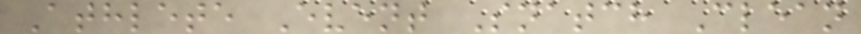Athlete Event Snatch Clean
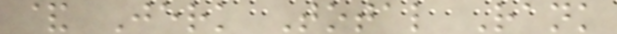& Jerk Total Rank
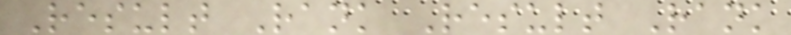Result Rank Result Rank
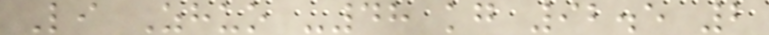Li Zhuo -48 kg 92.5 2
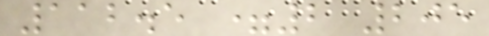112.5 =2 205
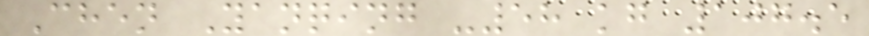Chen Yanqing -58 kg 107.5
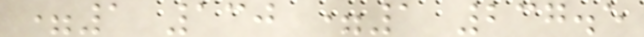=1 130 =1 237.5
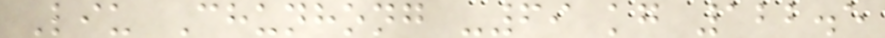Liu Chunhong -69 kg 122.5
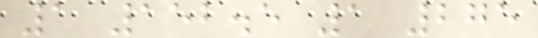1 152.5 1 275
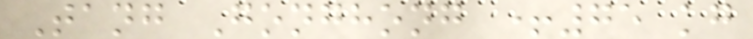Tang Gonghong +75 kg
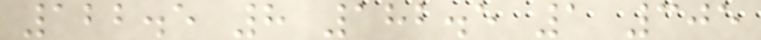122.5 8 182.5 1 305
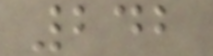242
